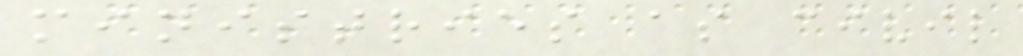ministries as civil
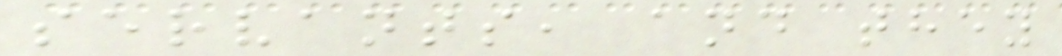servants, and they
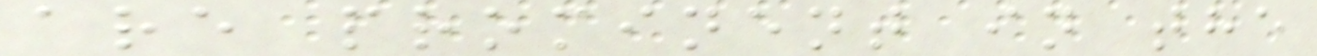are prominent in the
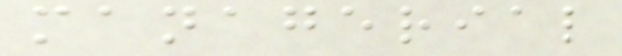managerial
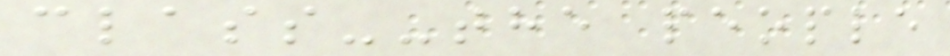class--the people
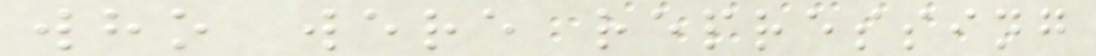who were repressing
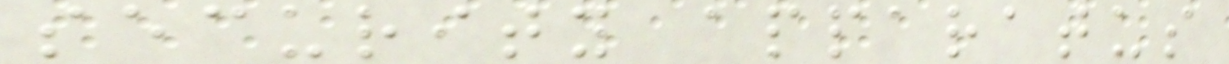security apparatus
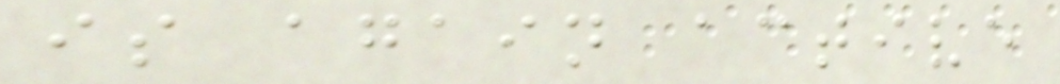is again active
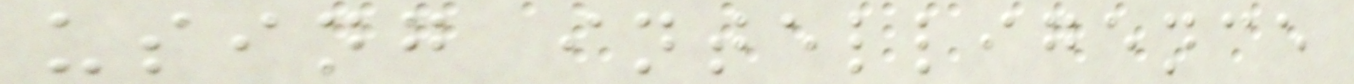using intelligence
